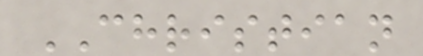CHRISTIAN
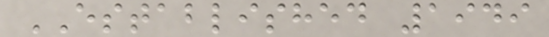ESTABLISHED 1949
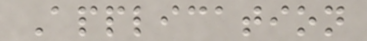Application
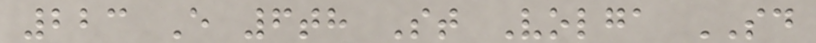223 E 6th St Volga SD
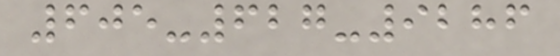605-627-9286
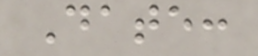Date:
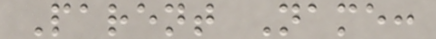Parent Name:
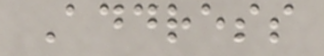Address
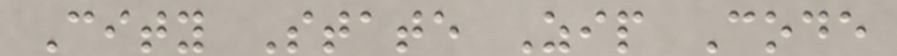City State Zip Code
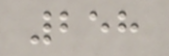258
